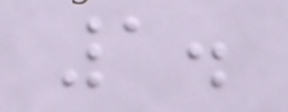1.
